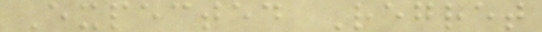Expected Regret
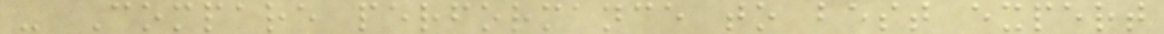- Compare performance to best expert
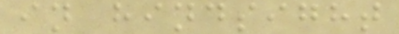in hindsight
